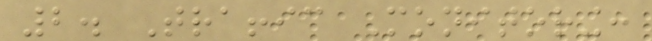2. Traffic Monitoring:
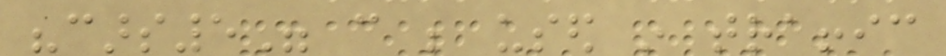"cars5" can be used in traffic
